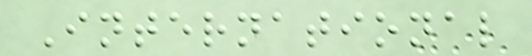International
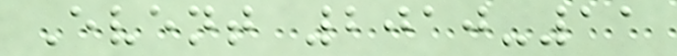Event 2010-11
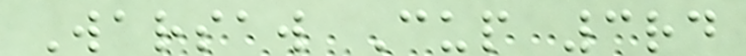Warsaw Cup 3rd
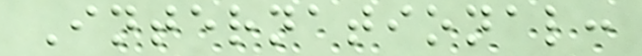International:
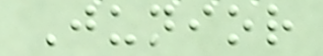Junior
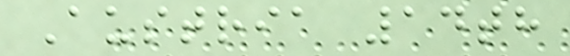Austria 14th
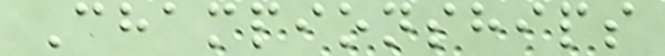Championships
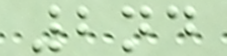2nd
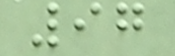97
